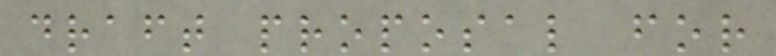draft proposal for
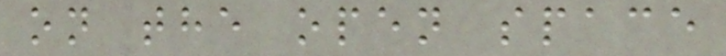on the open space
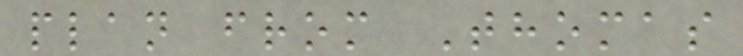plan from Thomas
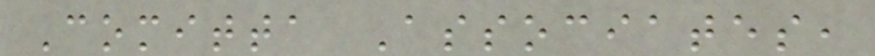Comitta Associates,
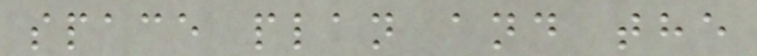space plan and the
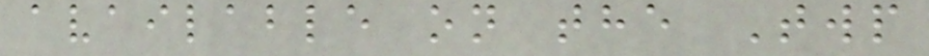available on the Twp
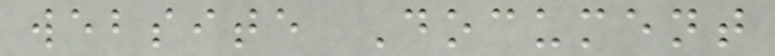website Document
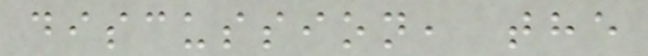discussion, the
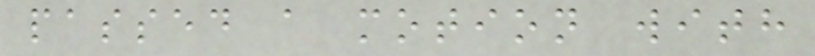passed a motion with
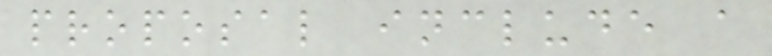proposal include a
